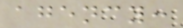agency:
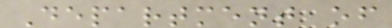Department of
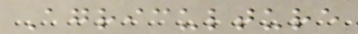Agriculture
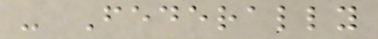- Federally
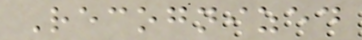Recognized
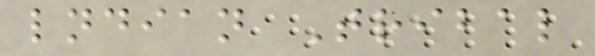lndian Tribal
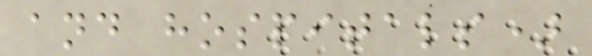and hospitals)
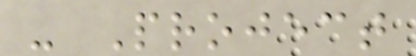- Project
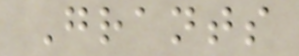Grants
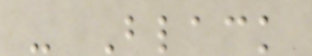- Black
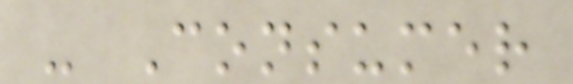- Consumer
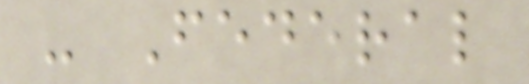- Federal
